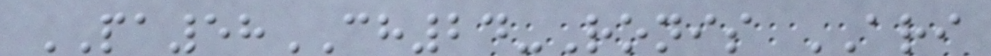PA58CH24-Ronis ARI
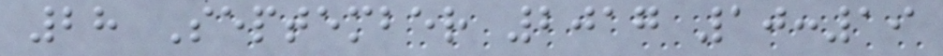28 September 2017 10:19
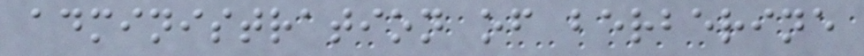administration of berberine
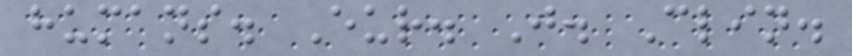humans. Eur. J. Clin.
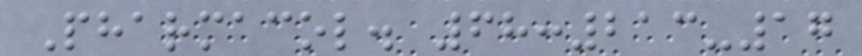Pharmacol. 68:213-17
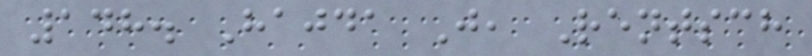148. Hajda J, Rentsch
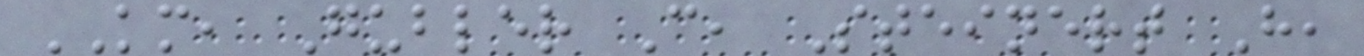KM, Gubler C, Steinert H,
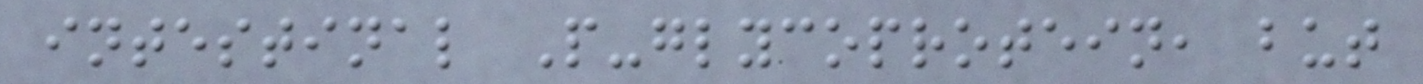intestinal P-glycoprotein, but
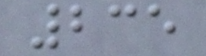235
